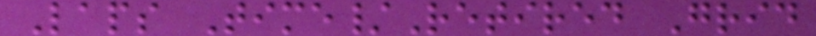Laps Time/Retired Grid
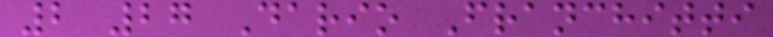2 27 Dario Franchitti
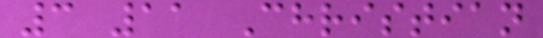3 11 Christian
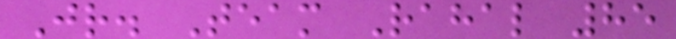Jr. Team Rahal 85
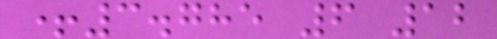+3.785 6 12
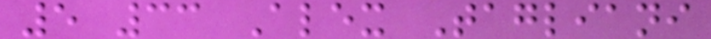5 33 Alex Tagliani
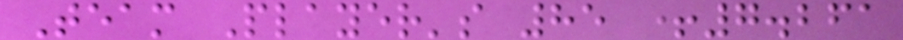Team Player's 85 +7.261
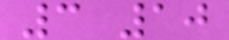3 10
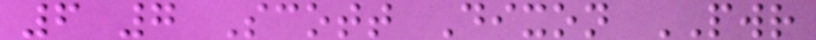6 7 Scott Dixon PWR
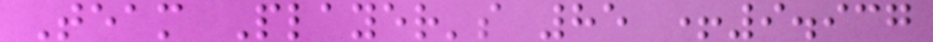Team Player's 85 +9.937
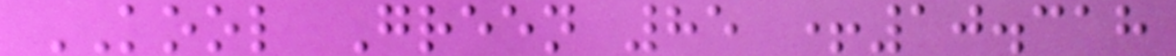KOOL Green 85 +10.318
